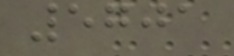5701
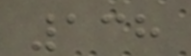138
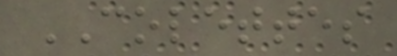COLETTES
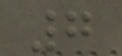7
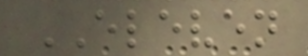ELEVEN
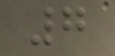7
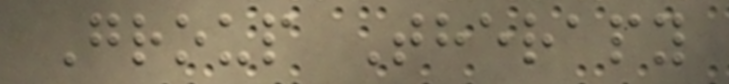Group Therapy
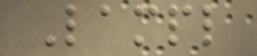Lampl
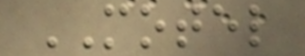MOTEL
